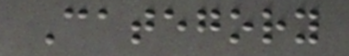Category
